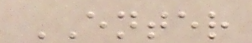ENTER
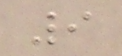9
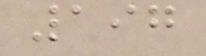197
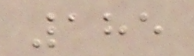185
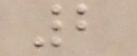2
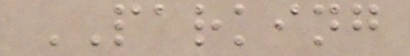PARKING
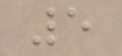5
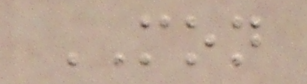MON
